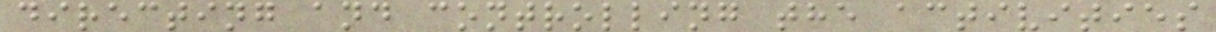directing and controlling the activities
